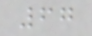67
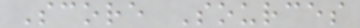Score Sources
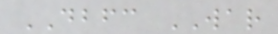DBFC WAR
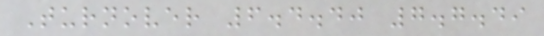Turnover 6.4.40 7.7.49
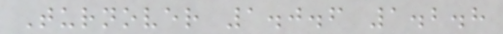Turnover 1.0.6 1.2.8
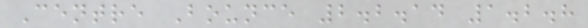Centre Bounce 2.2.14 1.2.8
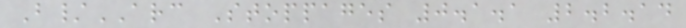B/ARC Stoppages 0.1.1 2.2.14
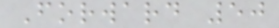Forward 50
